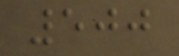500
